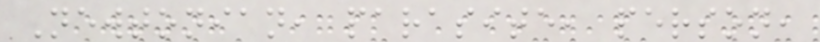Newtonian, parasite, person,
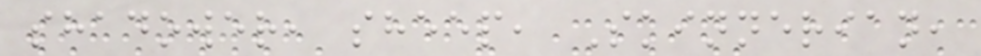shadower, sheep, Skinnerian,
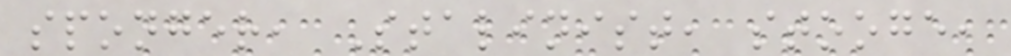sponger, Stalinist, stooge,
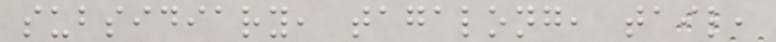subsidiary, tagalong, tail,
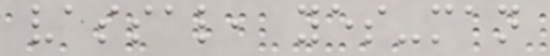vassal, yes-man
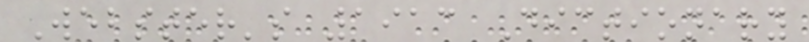Webster's 1913 Dictionary
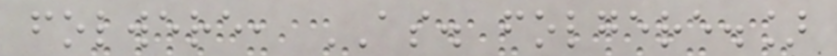folwere, AS. folgere.]
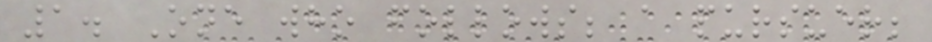1. One who follows; a pursuer;
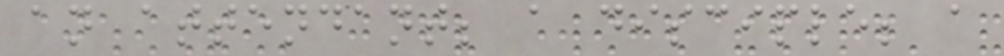an attendant; a disciple; a
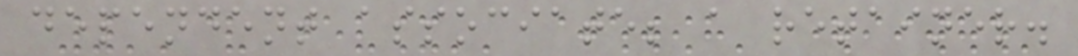dependent associate; a retainer.
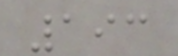193
